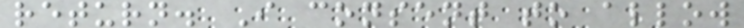return. I consent to allow
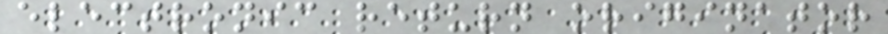electronic return originator
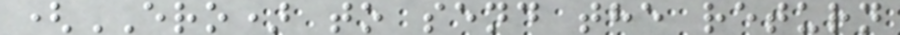(ERO) to send the return
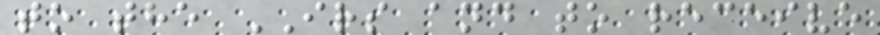to the IRS and to receive
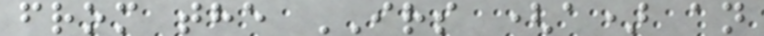from the IRS (a) an
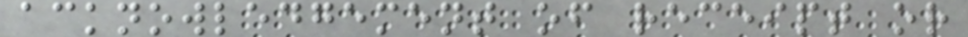acknowledgement of receipt or
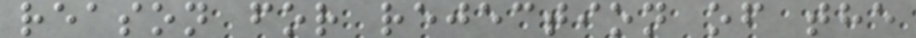reason for rejection of the
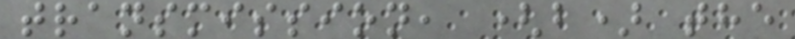transmission, (b) the
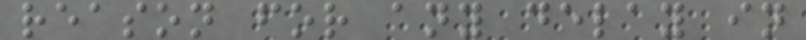reason for any delay in
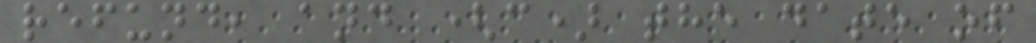refund, and (c) the date of
